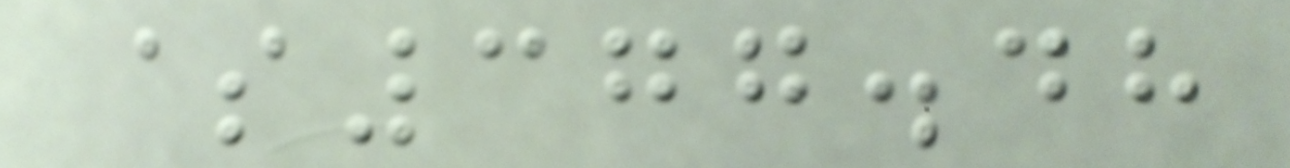$377.48
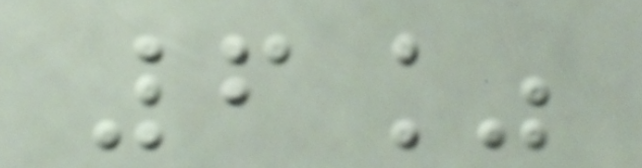6%
